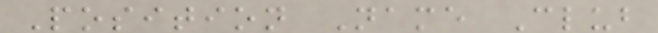Position Name Club
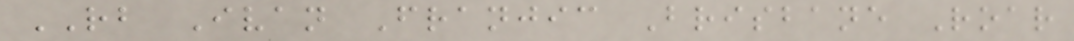RB Ivan Franjic Brisbane Roar
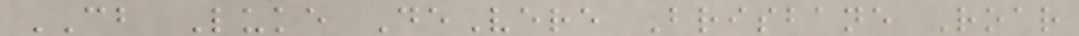CB Luke DeVere Brisbane Roar
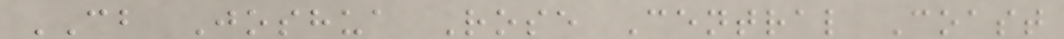CB Joshua Rose Central Coast
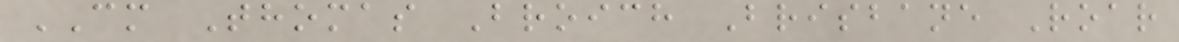CM Thomas Broich Brisbane Roar
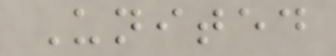United
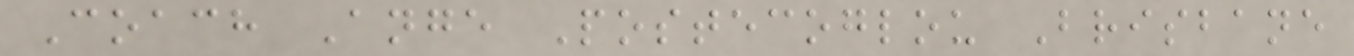Coach Ange Postecoglou Brisbane
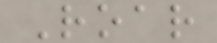Roar
